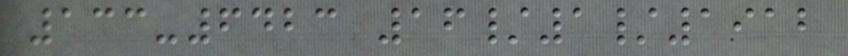133-6423 16/1/1912
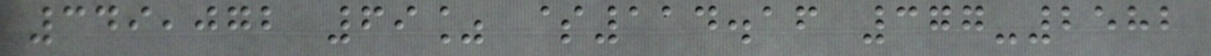349,072 69% $114.16 377-2582
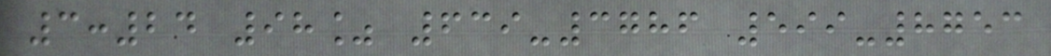3:24 98% 639-3786 599-8753
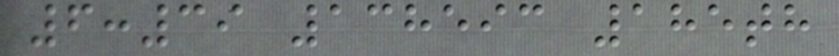6:39 138593 185th
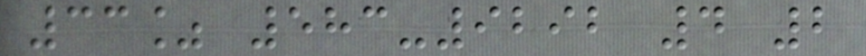33% 583-9292 4 2
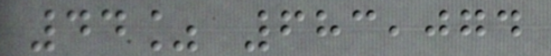44% 683,074
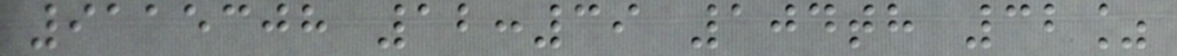9115308 12:39 104th 32%
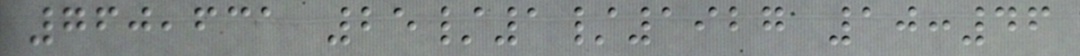760,631 25/1/1927 10:46
